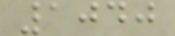1040
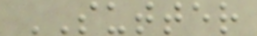SUTTER
